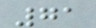71
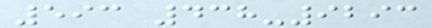593 438-9293
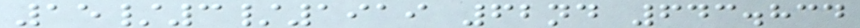15/3/1919 62nd 643.834
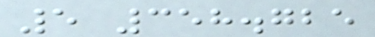5 358.725
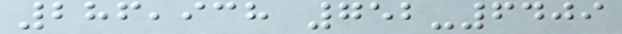286,938 752-6409
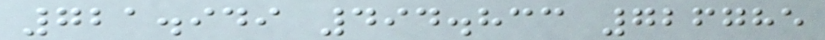721.949 494.833 726785
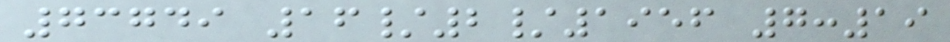73749 16/2/1956 7:19
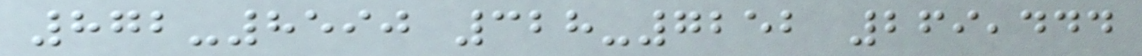872-8590 328-7252 269,444
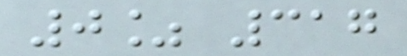0% 317
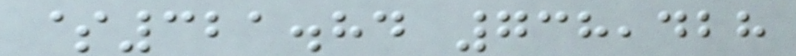$321.84 738,428
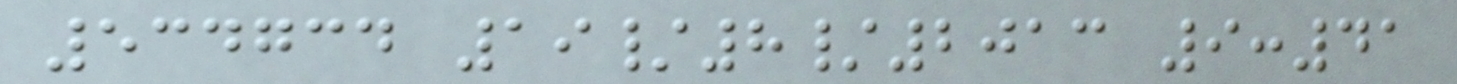534734 19/8/2013 9:41
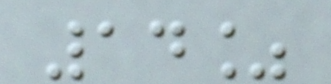14%
